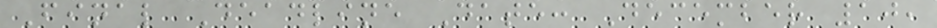Final Deadline Date: December 10,
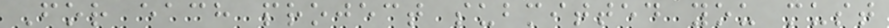For each project submitted you must
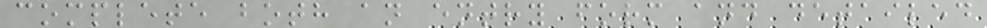complete both an entry form and detailed
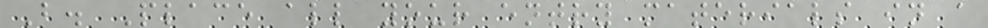B. Place all your entry materials in a
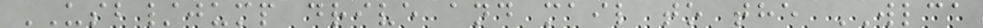USB/jump drive and mail to the WLCA
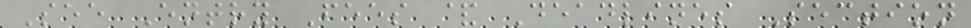See Entry Fees & Deadlines Section
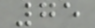75
